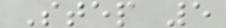Step 5
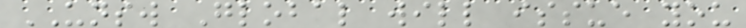UNSW Global will issue you
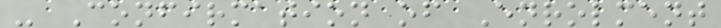- Confirmation of Enrolment
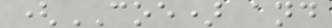(COE) and
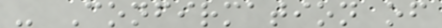- Confirmation of
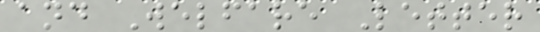and Welfare Letter
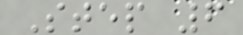Step 6
